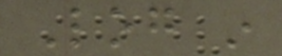Log in
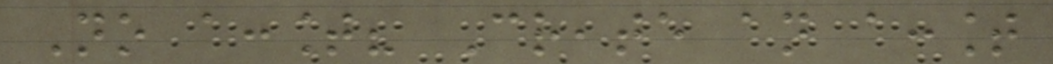No account? Create an account
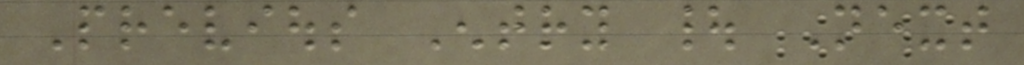Previous Entry | Next
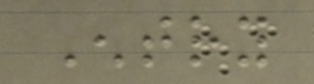Entry
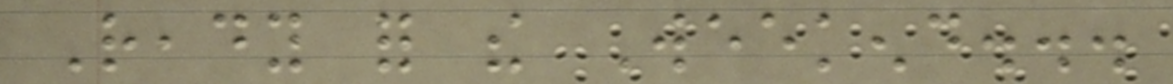Ready for the Weekend...
